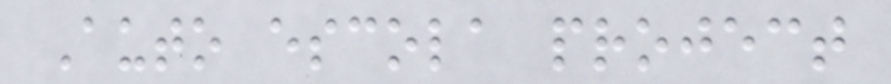Auto escola project
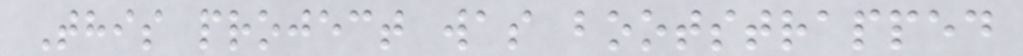This project was bootstrapped
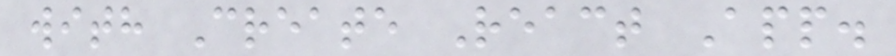with Create React App.
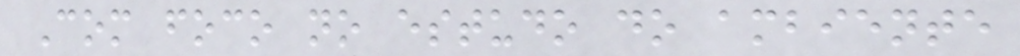Com foco no estudo do ambiente
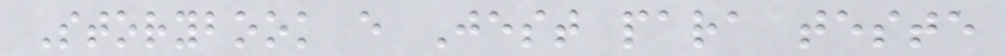Storybook e Jest para teste
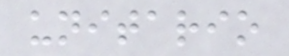unitario
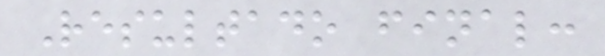Resultado final:
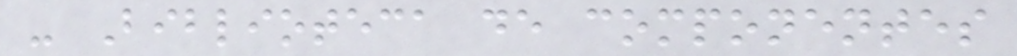- Biblioteca de componentes
